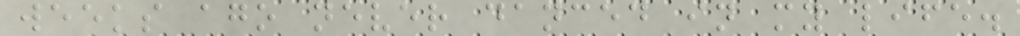weeks ago never danced in my life.
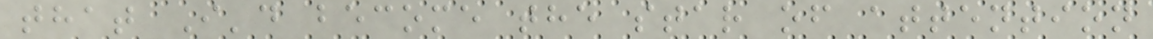that I'd become the star of attention
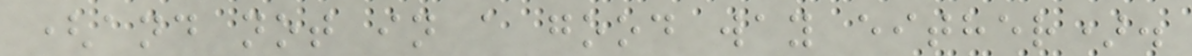(and not in a good way either).
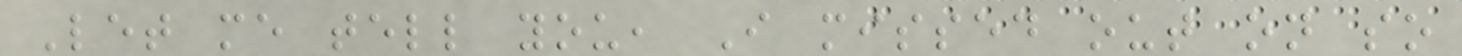Let me tell you, I missed out on so
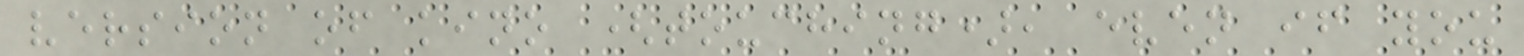version of kino (touching), even if you
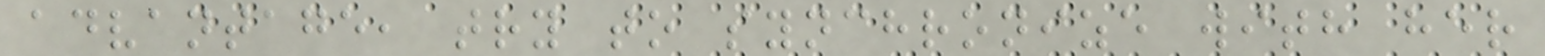advantage, try to synchronize with her
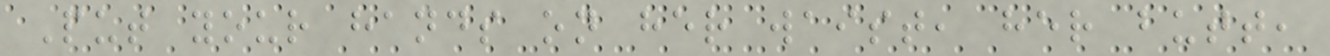Put your hands on her waist, her butt,
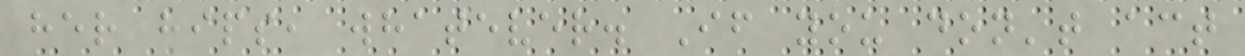her hips, whatever. If you don't act
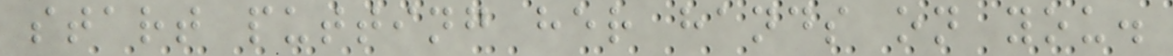start putting her hands on you.
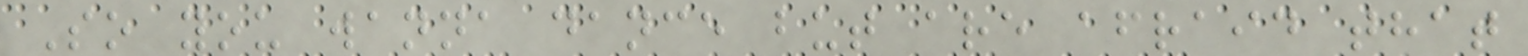So you wanna dance but are afraid that
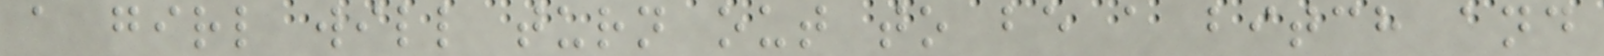a girl will turn out to be a bitch and
